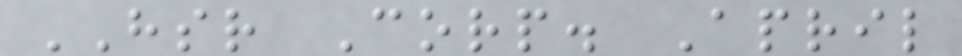HSR Corp. April
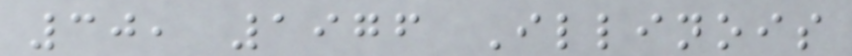30, 1976 Illinois
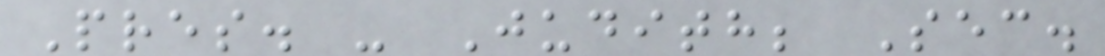Pres. - Judith; Sec.
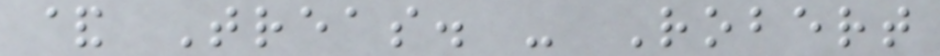& Treas. - Robert
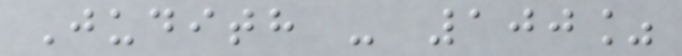Judith - 100%
